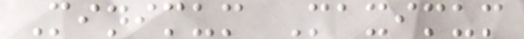Minimum Maximum
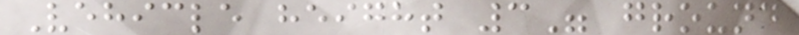Vehicle height 3" ground
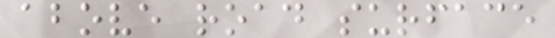above road surface
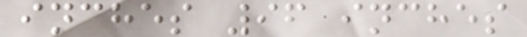inches 96 inches
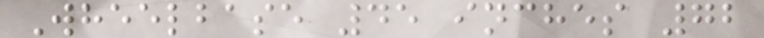Wheelbase 45 inches 72
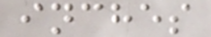inches
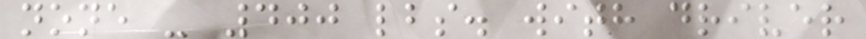none - 400 lbs. with driver
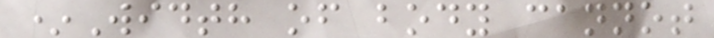*Width of body cannot
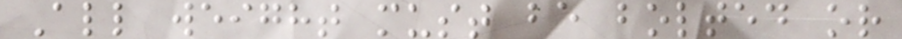All weight must be bolted or
